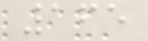165
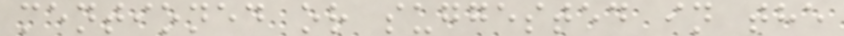mentioned or suggested in the
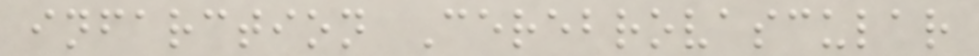infarction Cerebrovascular
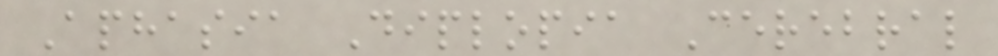Aphasia Diplopia Cerebral
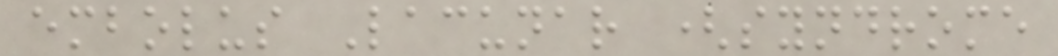embolus Lacunar (syndrome
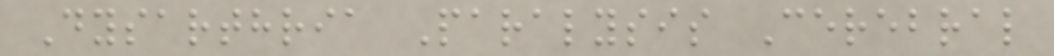Dysarthria Paralysis Cerebral
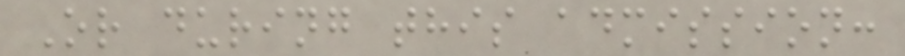Or during this admission:
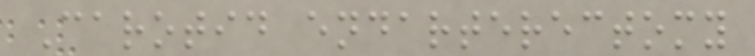Carotid endarterectomy
